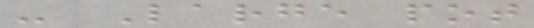- Large pot
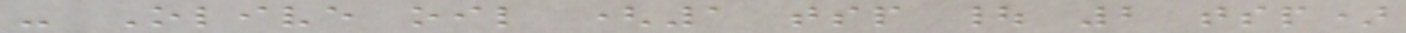- Olive oil (1 tsp | 2 tsp)
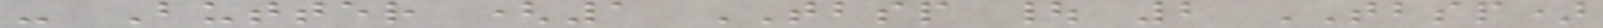- Butter (1 TBSP | 2 TBSP)
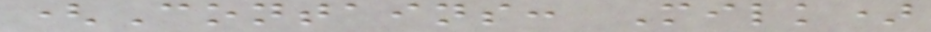(Contains: Milk)
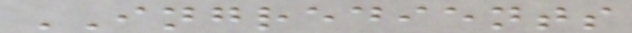INGREDIENTS
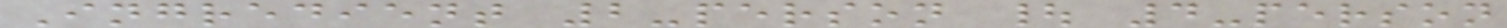Ingredient 2-person | 4-person
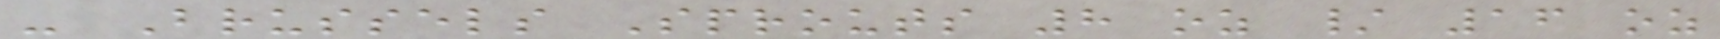- Brussels Sprouts 8 oz / 16 oz
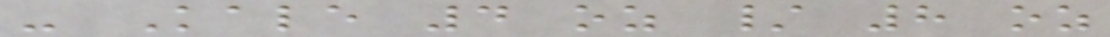- Kale 4 oz / 8 oz
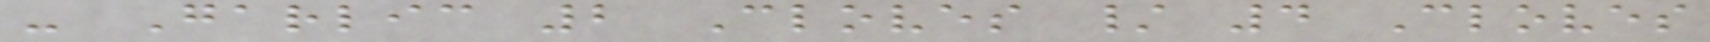- Garlic 2 Cloves / 4 Cloves
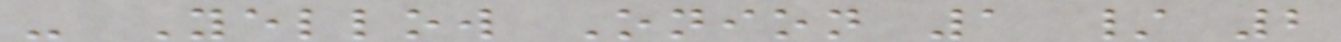- Yellow Onion 1 / 2
